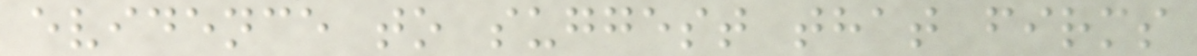evidence to suggest that firms
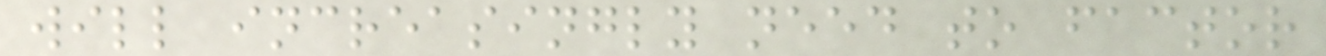will increasingly need to factor
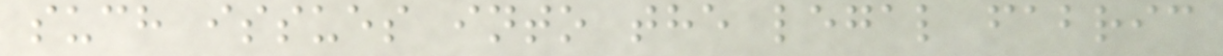such issues into the legal fabric
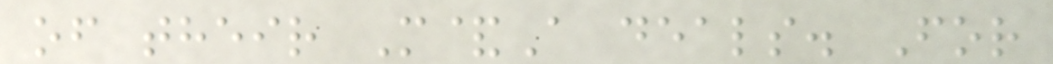of their M&A deals. For
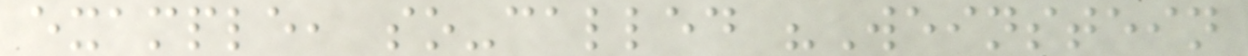example, so-called "Weinstein
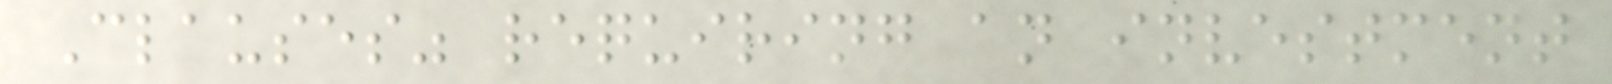Clauses" requiring an investment
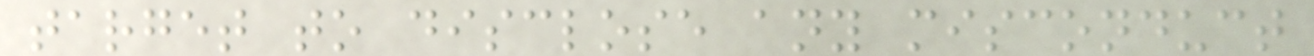target to disclose any misconduct
